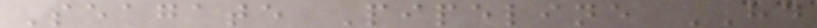Seagate Pipeline HD
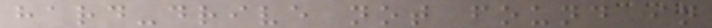hard-drive not found in
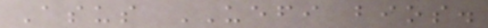Asus UEFI bios.
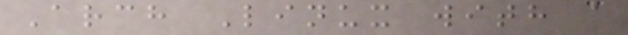Arch Linux with a
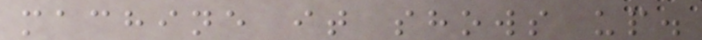machine it shows up.
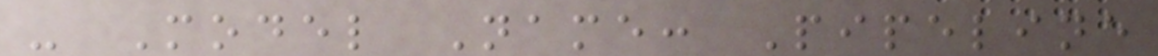- Model Name: Pipeline
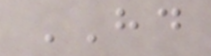HD
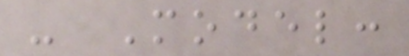- Model:
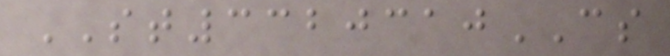ST3320310CS
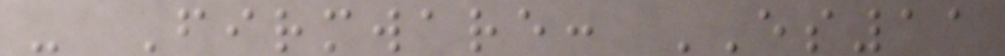- Firmware: ES11
